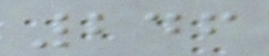246
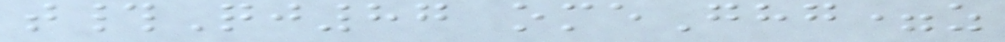t#Qj87 omeGhg=z
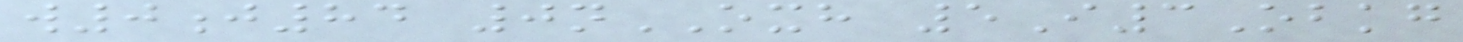w0j84 0nOXH 5I3Obkg
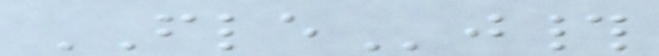FLEj#
